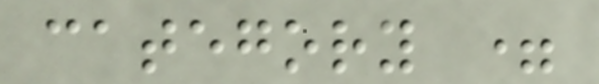category =
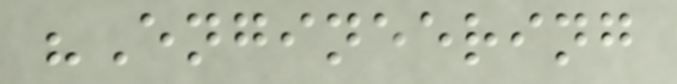"Engineering
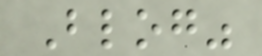Blog"
